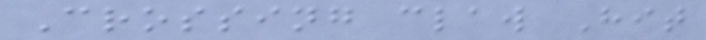Crossing claw Hit
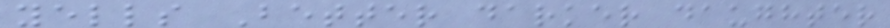yells Better darker daughter
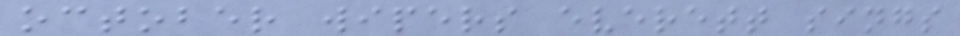october wipers everett sings
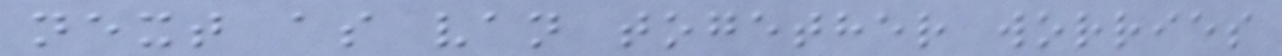next as van together worries
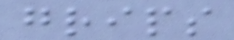grips
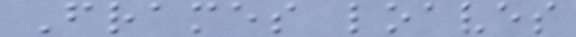Frames loaves
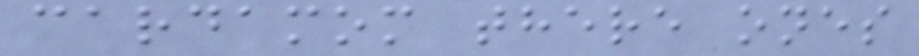cardamom there ones
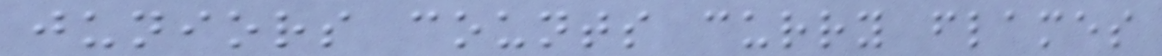juniors counts curry flames
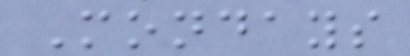Mondays
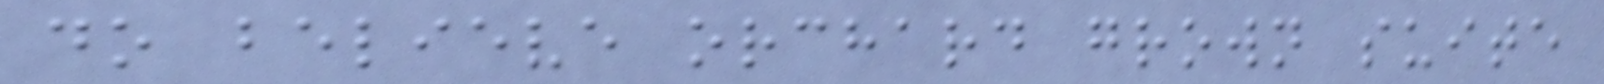do believe orchard grown suite
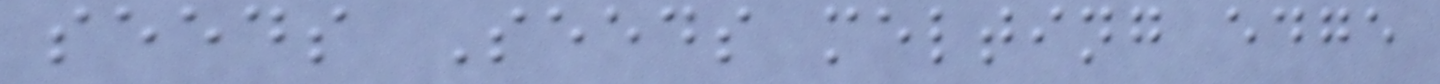seeds Seeds melting edge
